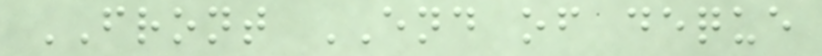FRONT END of deque
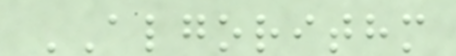ALGORITHM
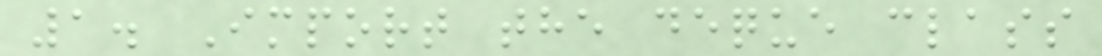1. Import the deque class
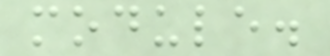module.
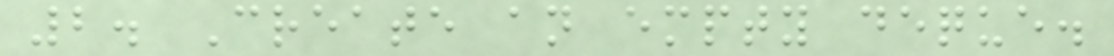2. Create an empty deque.
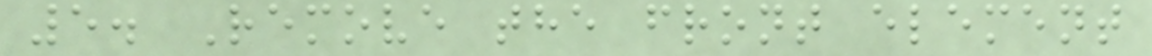5. Remove the front element
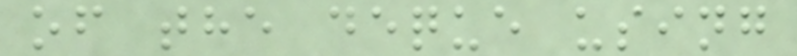of the deque using
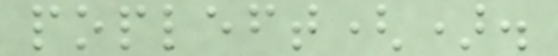popleft().
